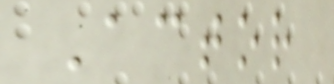Actor
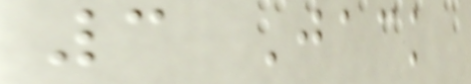3 Jack
